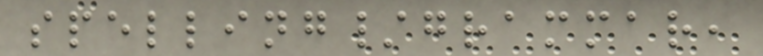spelling/grammar,
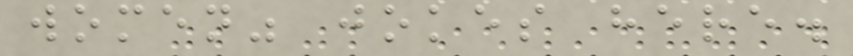women" jokes here.
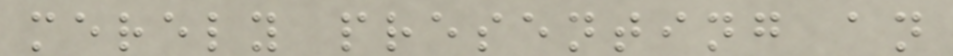merely presenting an
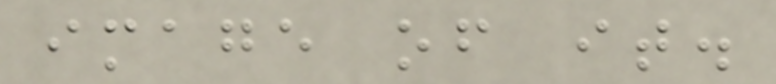image of it.
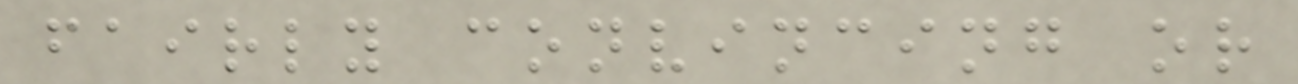fairly convincing or
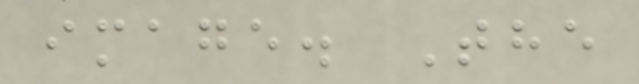image. The
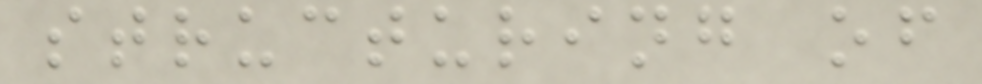structuring of
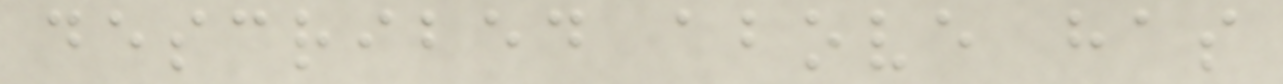described above has
